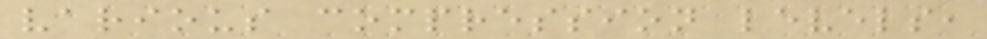various compression levels,
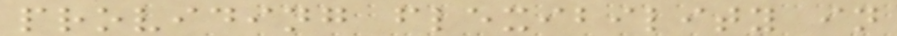providing flexibility in
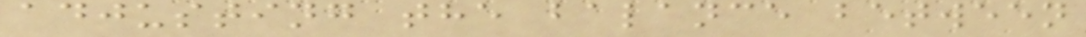adjusting the balance between
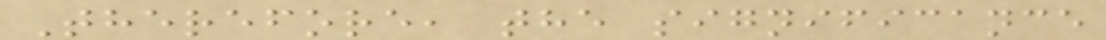Therefore, the significance
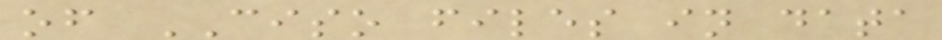of CISO files in data
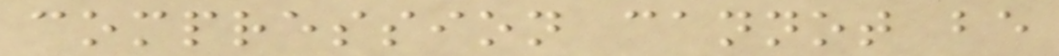compression cannot be
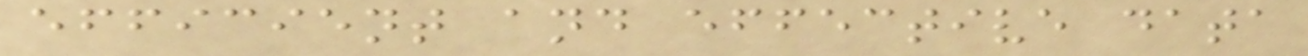efficient and effective data
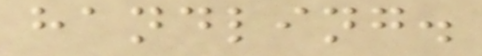handling.
